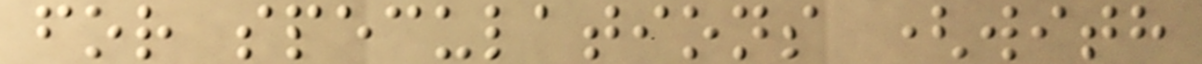for speculations (with
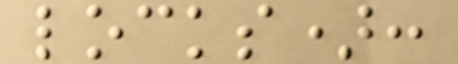locks):
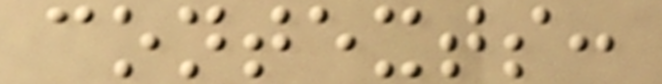contexts:
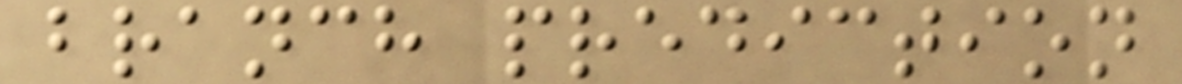branch prediction
